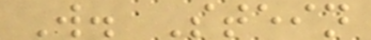W. Stein
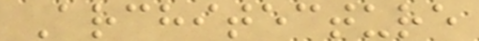Architecture
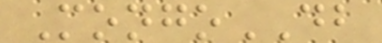MongoDB
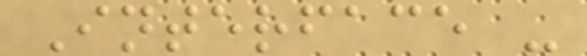Interface -
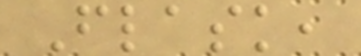Flask,
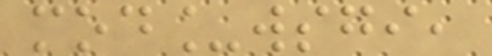mod_wsgi,
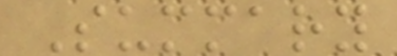Summary
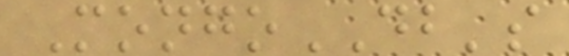MongoDB's
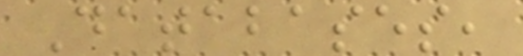Databases,
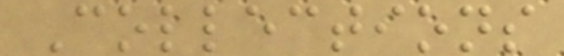Collections
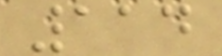114
